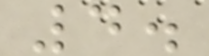4.
